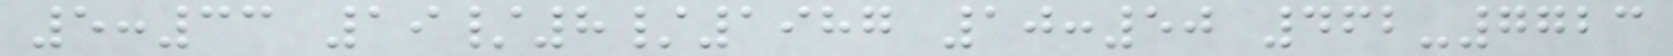5:33 19/8/1987 10:50 462-7723
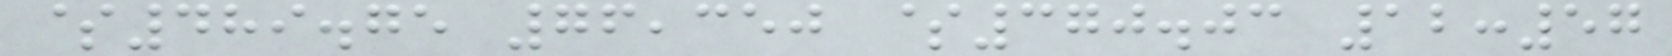$489.75 76,350 $370.03 12:57
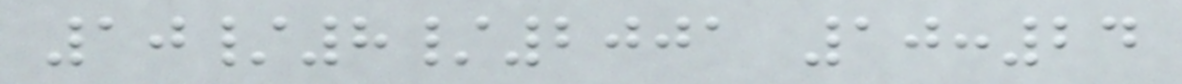10/8/2001 10:24
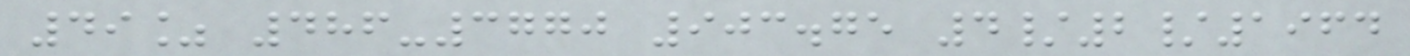49% 486-3770 903.75 4/2/1964
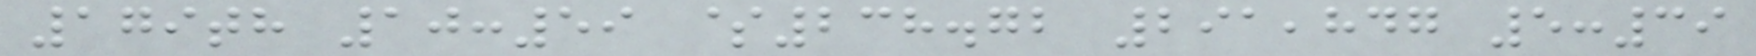179th 10:59 $238.72 291,847 5:39
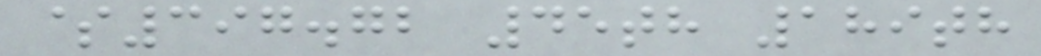$397.72 45th 189th
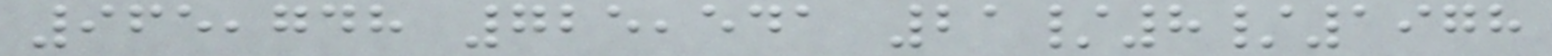965,748 725,541 21/8/1978
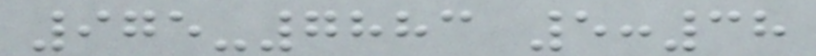975-7883 5:38
